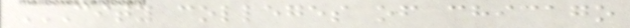CITY COLLEGES OF CHICAGO
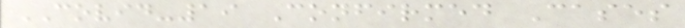COVID-19 Confirmed Cases
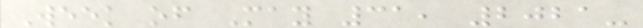Week of May 31, 2021-
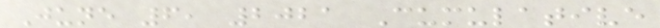June 6, 2021 Cumulative
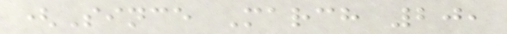(Since March 20,
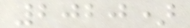2020)
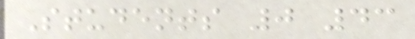Students 0 43
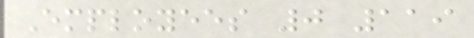Employees 0 119
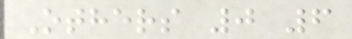Others 0 6
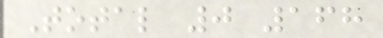Total 0 168
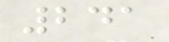241
